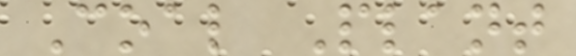Coal Plant
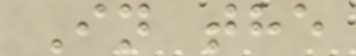In the
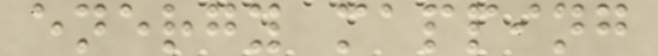energy mapping
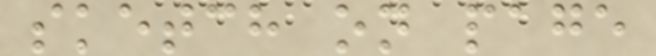sketch on page
